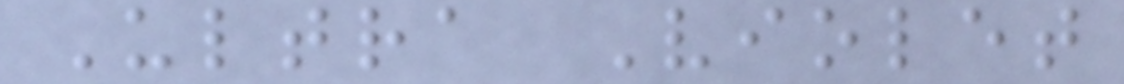Ultra Violet
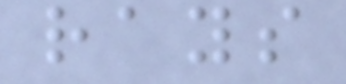rays
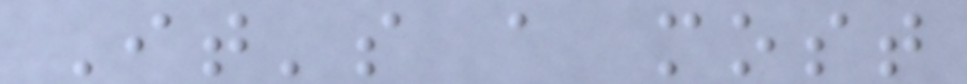It's a most
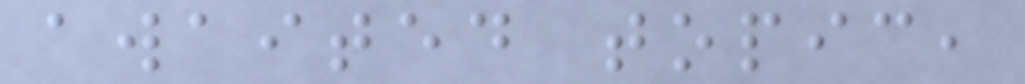awaited topic,
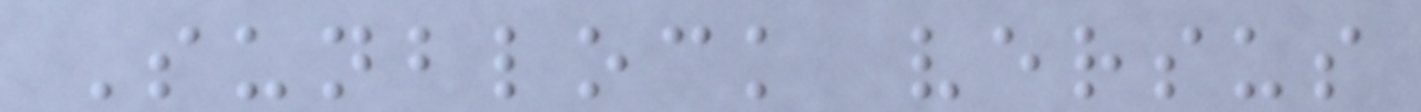Sunblock versus
